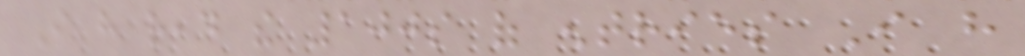I have read the 100s of entries I have
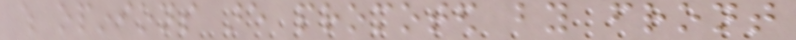which opinions are promoted by front
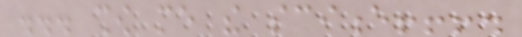... show me the science!!!.
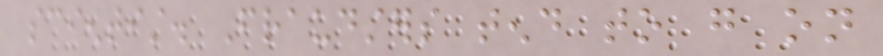scientist. Fraudsters tend to go on
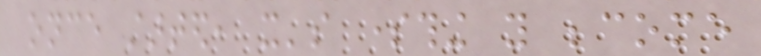once started, it's something you become
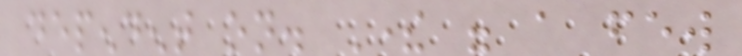dependent on. There were a few
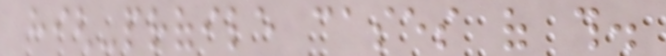high-profile cases of this.
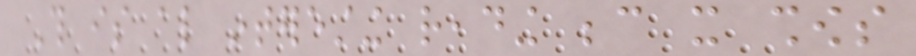This is also interesting reading because it shows
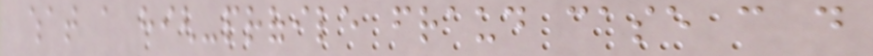what a high-profile fraud case can do
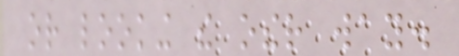or looking the other way.
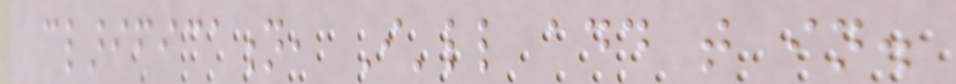clarification, I'll add that in.
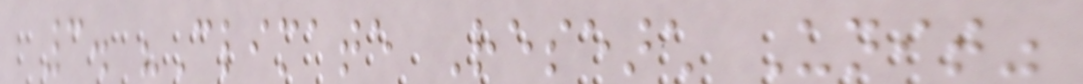3. "Climate Research Unit"
